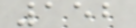152
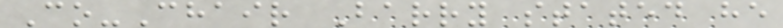Co-Chair Barry stated he
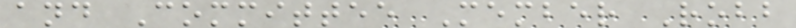and Committee Member Robb
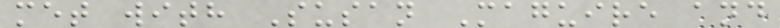met with Susan Maguire and
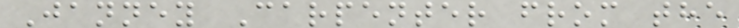Janney Carpenter from the
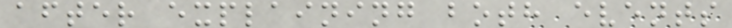after explaining both events
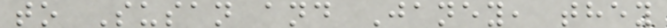to Susan and Janey, they
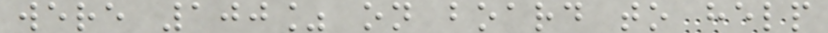were 100% on board to help
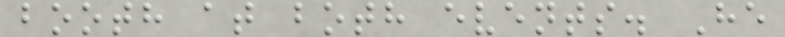booth at both events. He
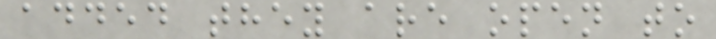added they are open to
